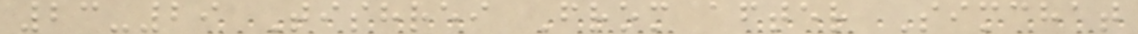23-29 Tishrei From after Simchat
